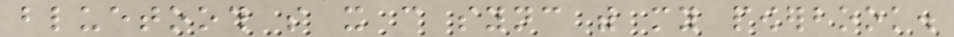bluetooth so it can sync with my powerbook.
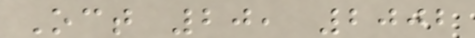Oct 20, 2002
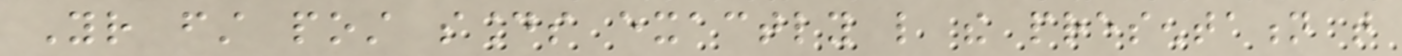Your first post sounds exactly like the presentation that
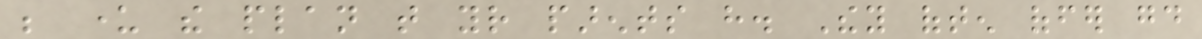be under the plan that your parents have. They often offer good
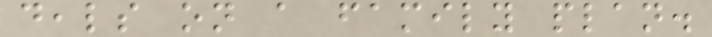deals on a family plan.
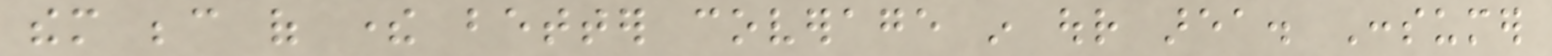them because of there better coverage in our area. Consumer
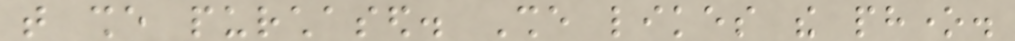that she purchased. She likes the phone.
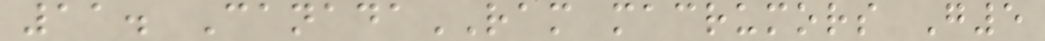11. CanadaRAM macrumors G5
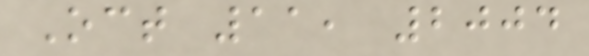Oct 11, 2004
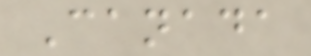Canada
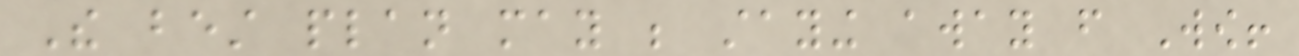The best plan may be staying away from Wow!
